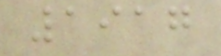1917
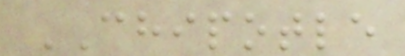CHIPOTLE
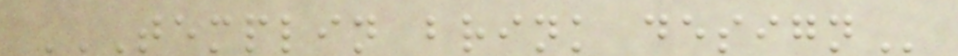TEMPLIN BRINK DESIGN
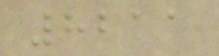8211
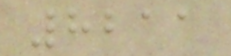8211
